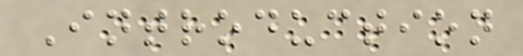Introduction
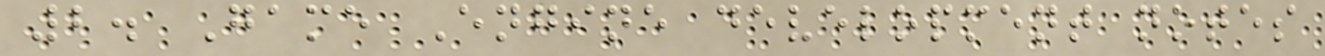2. Game Engine development notes
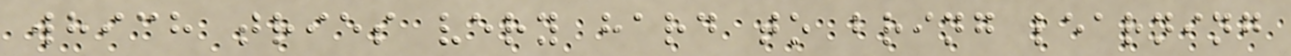which tries very hard to bring learning
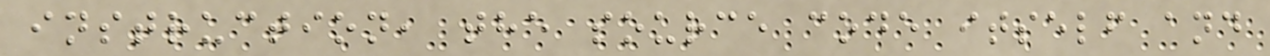instruction, the source code itself and
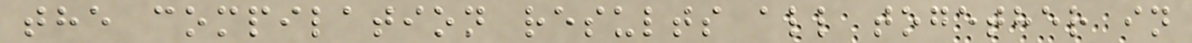the compilation results all together in
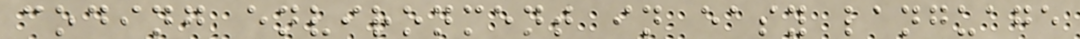coding environment in easy language
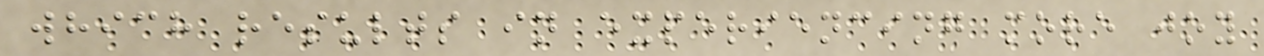which results in experiencing more joy
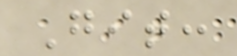Git:
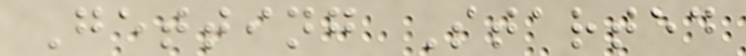Getting Started
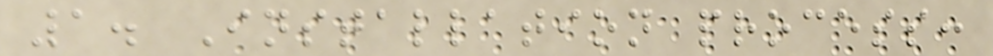1. Installation process:
